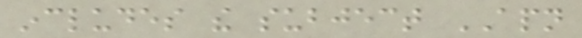includes the subject APN
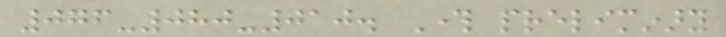076-080-010. Through preliminary
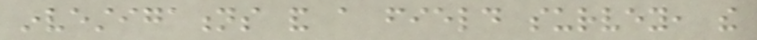investigations and a field survey, the
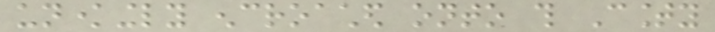unknowingly encroached onto this County
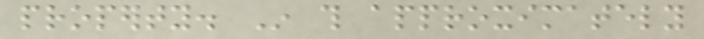property. In this approximately
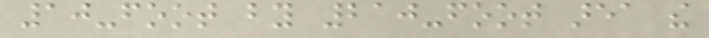10-foot by 210-foot area the
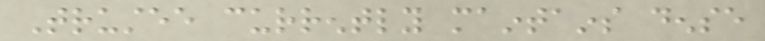Trustee currently maintains dense
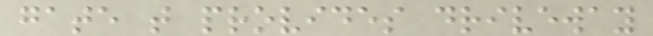gate that provides driveway
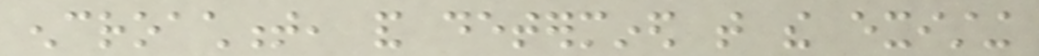encroachment, and determined that the existing
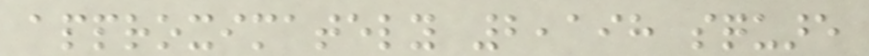approximately 2,198 square
